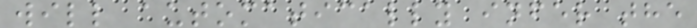will automatically infer the
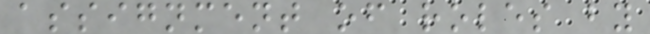assignment of roles by
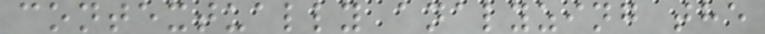contextually analyzing the
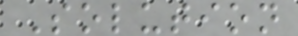Solution
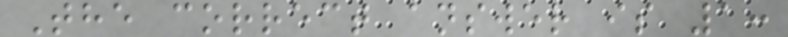The correct answer is 1:
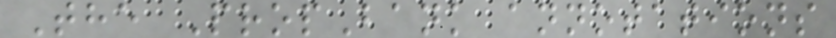The PropBank annotations
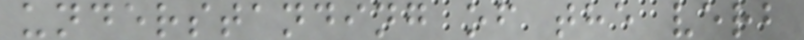understanding of the verb
